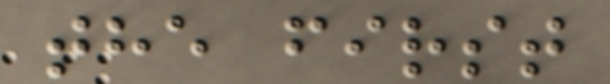the first
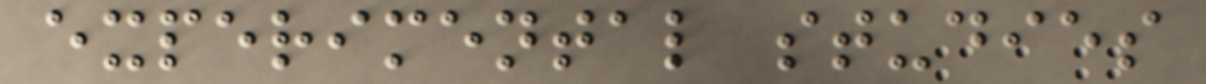experimental studies
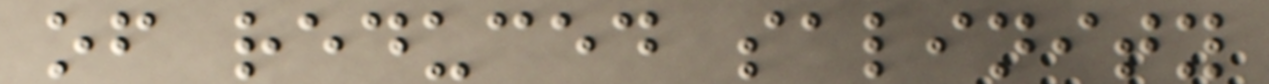of reduced salinity
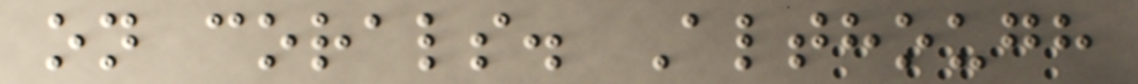on corals. Although
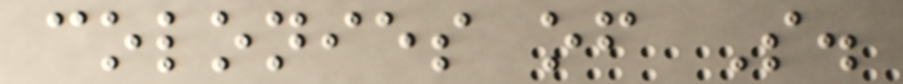colonies of S.
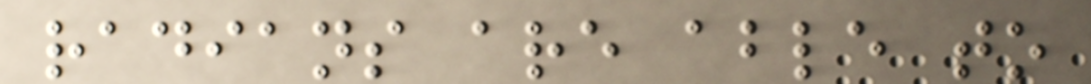radians are able to
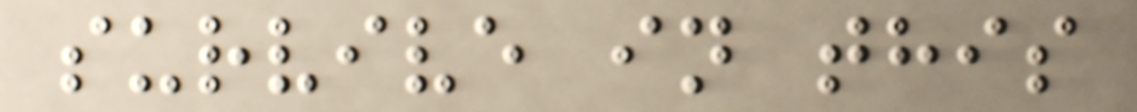survive in this
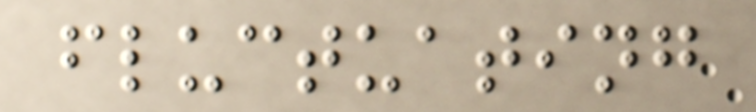fluctuating
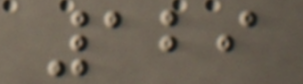129
